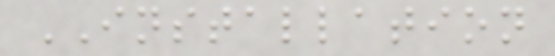INSTALLATION
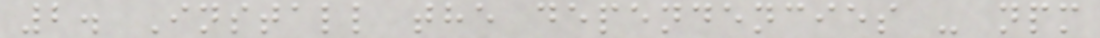2. Install the dependencies - npm
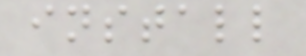install
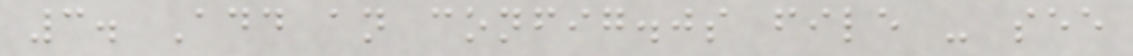3. Add an config.js file - see
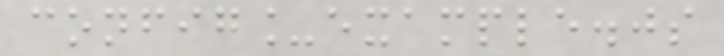config_example.js
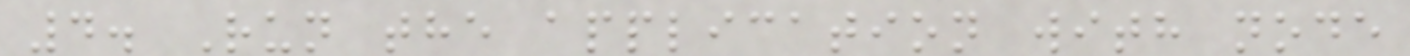4. Run the application with node
